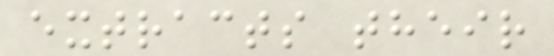extracts their
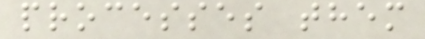processes them
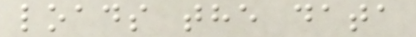loads the data
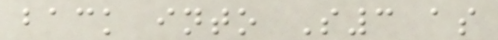back into S3 as
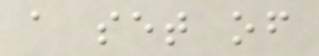a set of
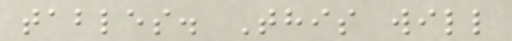tables. This will
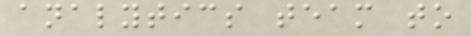analytics team to
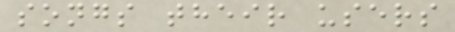songs their users
